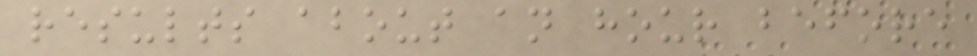results about an hour before
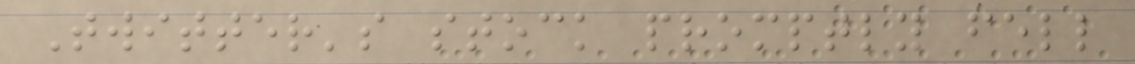Twitter's stock promptly fell
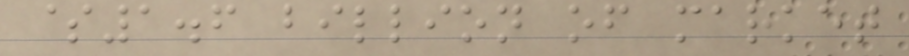$1.6 billion of market
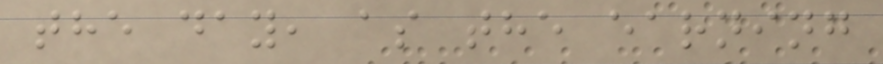the day, as the earning
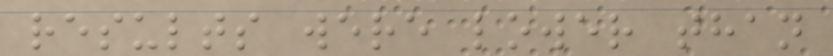results were lower than
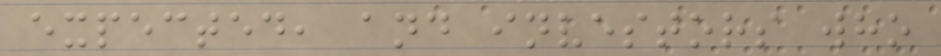expected, and investors who
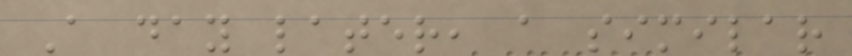A day later, a similar
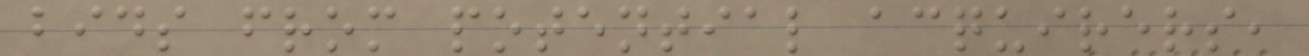bids from potential acquirers,
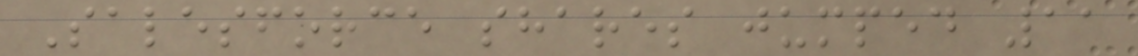Salesforce shares jumped 11
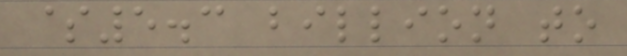$5.3 billion to
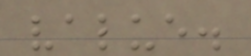value.
